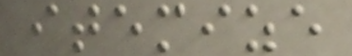itemize
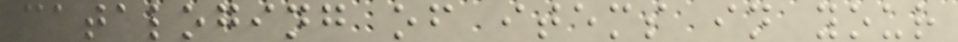cataloging of items in your
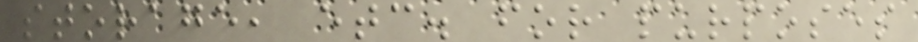storage, etc. for purposes
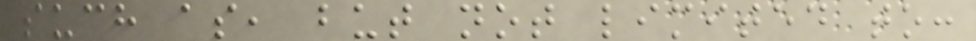such as, but not limited to:
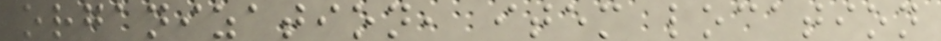organization, item location
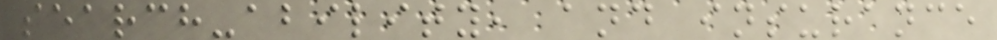search-ability, and insurance
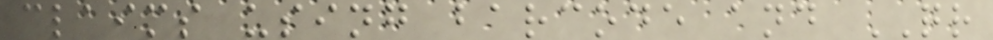claims using barcode and QR
